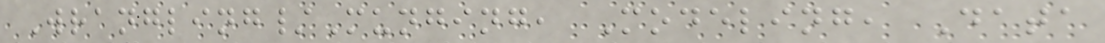Wrangling/Munging, Modeling, Data
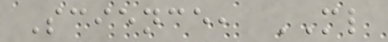Science, ML
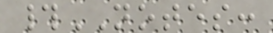#NOTES:
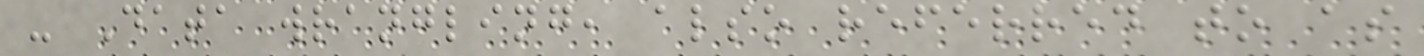- Data wrangling, also referred to as
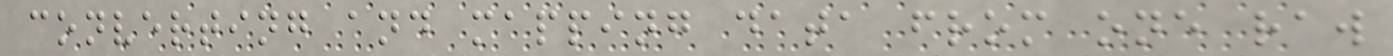converting and mapping data from one raw
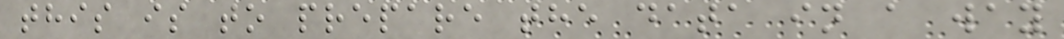this is to prepare the data in a way
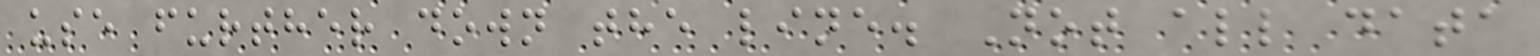use further down the line. Not all data
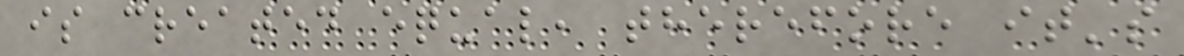is created equal, therefore it's
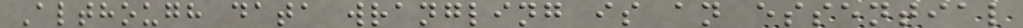Although data wrangling is an essential
